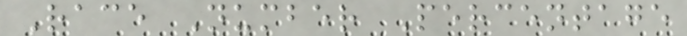Race Number Percentage
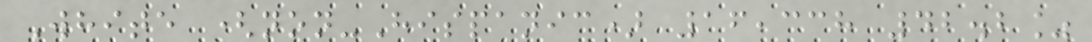White (non-Hispanic) 16,338 42.2%
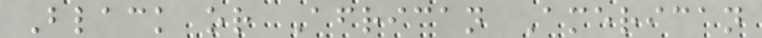Black or African American
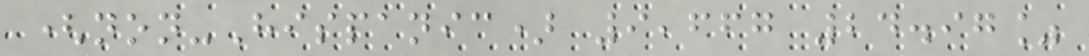(non-Hispanic) 9,667 24.97%
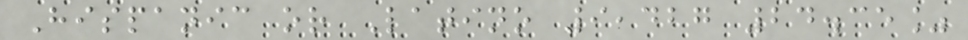Hispanic or Latino 9,427 24.35%
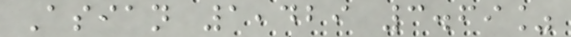Asian 1,429 3.69%
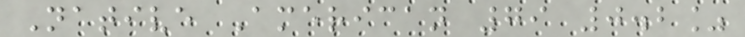Native American 79 0.2%
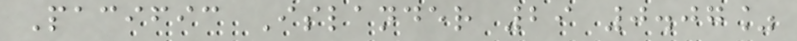Pacific Islander 29 0.07%
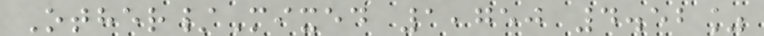Other/Mixed 1,750 4.52%
